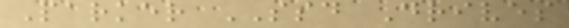Parker SSD Drives
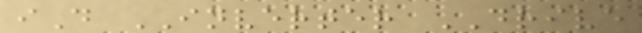iD INVERTER DRIVE
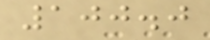100.0
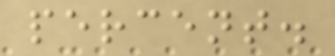percent.
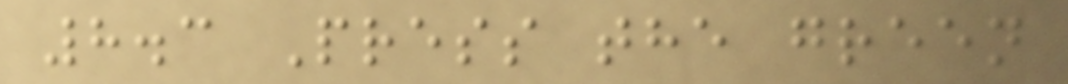8.3 Press the green
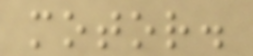motor.
